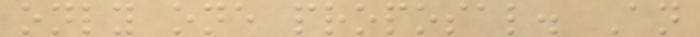only one proposal. An
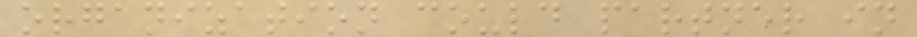organization could partner in
